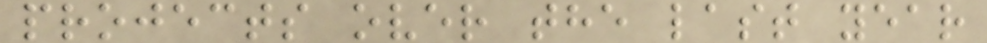projects over the last year
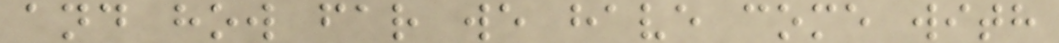and how far we have come with
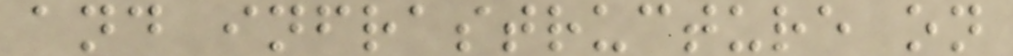and infrastructure on
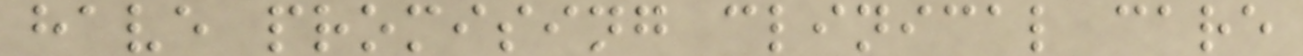have promising clinical care
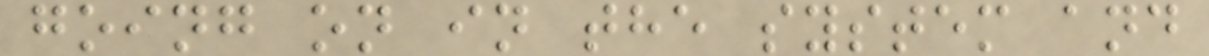going on in the system and
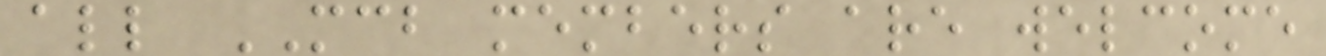all MCB members are welcome
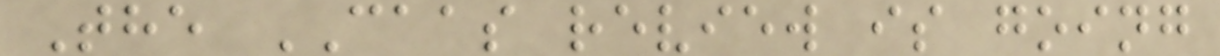The CAAS review is going
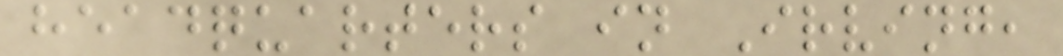headquarters in Irving,
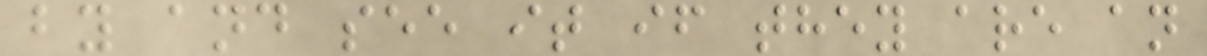by and see it if they are an
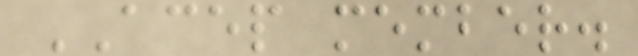ACEP member.
